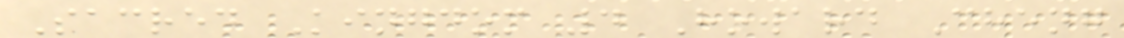Sacred Kingdom 4 Howard Cheng
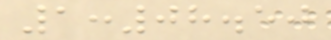1:08.50
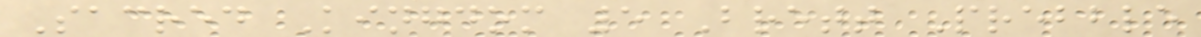Sacred Kingdom 5 Brett Prebble
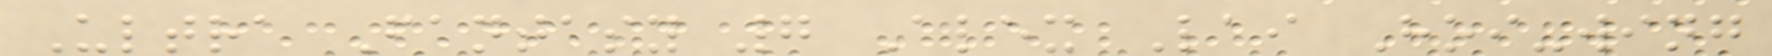Ultra Fantasy 7 Alex Lai Hoi-wing
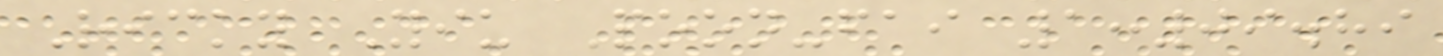Ricky Yiu Poon-fai 1:09.89
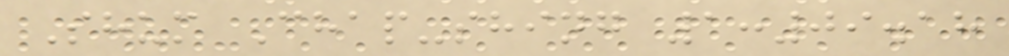Shum Chap-shing 1:09.18
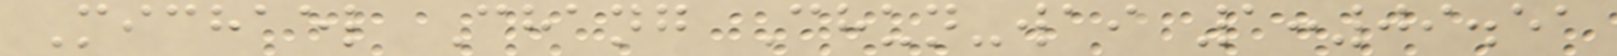Michael Chang Chun-wai 1:09.51
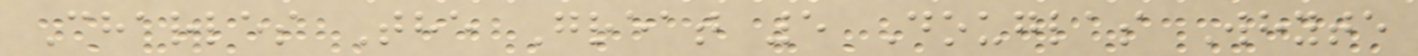Charles The Great 5 Douglas Whyte
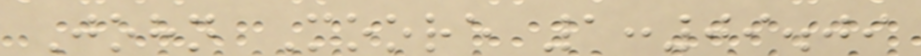John Moore 1:09.09
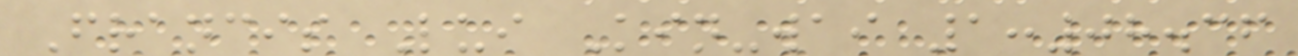Francis Lui Kin-wai 1:08.36
